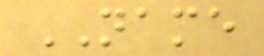NAME
